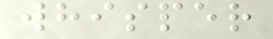whisper
